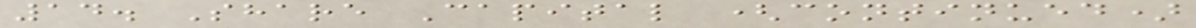14. Share Capital (continued)
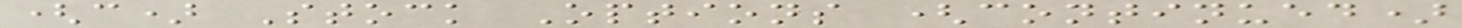(c) Stock Options (continued)
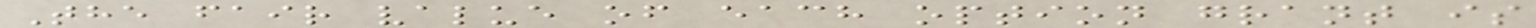The fair value of each option grant is
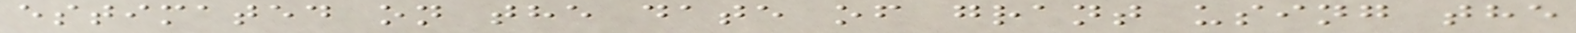estimated on the date of grant using the
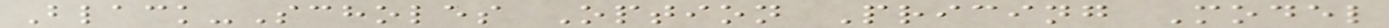Black-Scholes Option Pricing Model
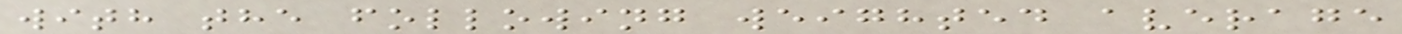with the following weighted average
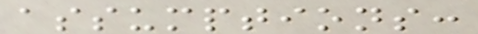assumptions:
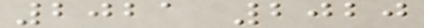2021 2020
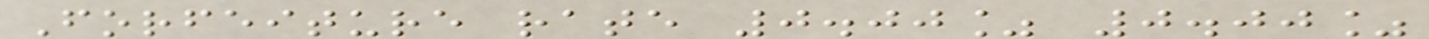Forfeiture rate 0.00% 0.00%
